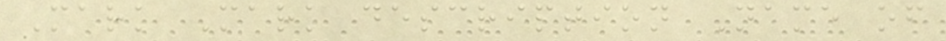Mark Mark description Name of
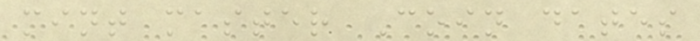mint master Coin dates
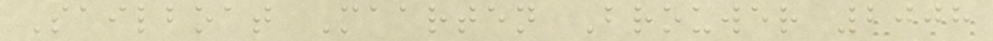Sailboat Maarten Brouwer 2008
